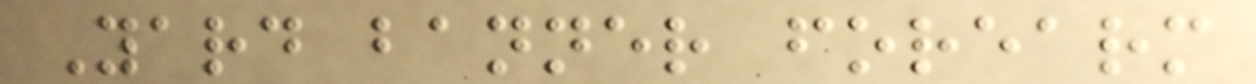Yard banner forearm
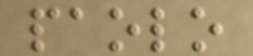paolo
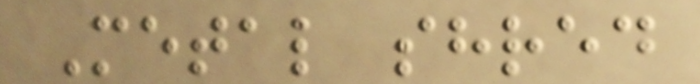Metal shred
